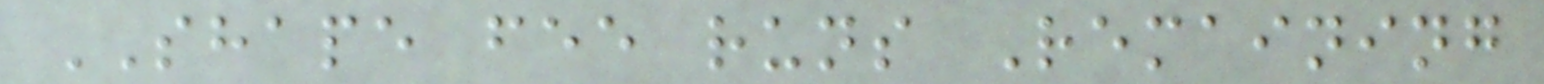SHAPE fee runs Remaining
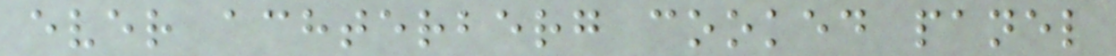ever achterberg cooked panel
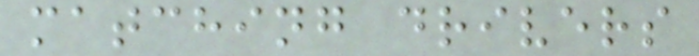matching drivers
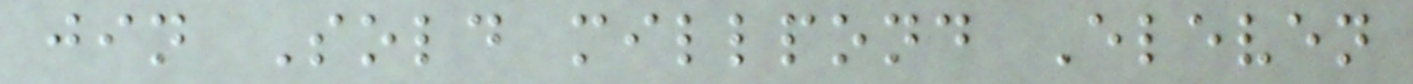jin Sold millpond Eleven
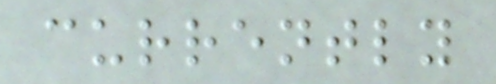currently
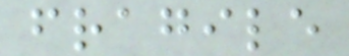fragile
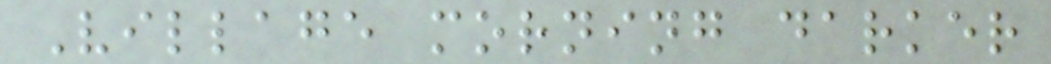Village morning darker
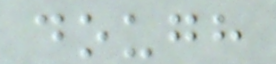dough
